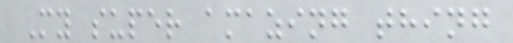My super amazing thing
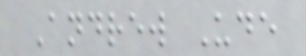Andrew Ude
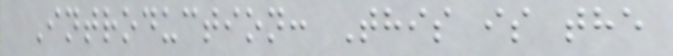Introduction: This is the
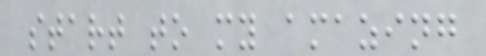start to my amazing
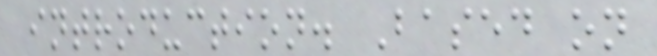introduction. Based on
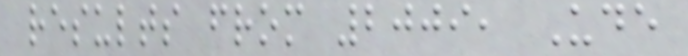results from 2009, Ude
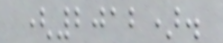(2012).
